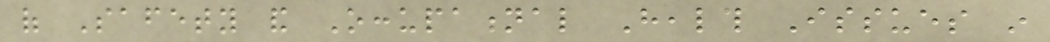of Safety and Occupational Health Issues in
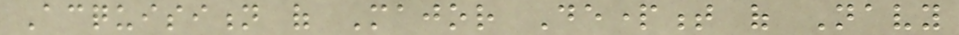Acquisition of Major Department of Navy
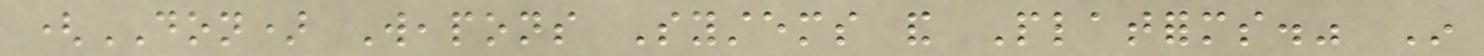(DON) Weapons Systems and Platforms." In
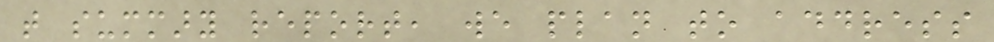that summary report, we plan to address
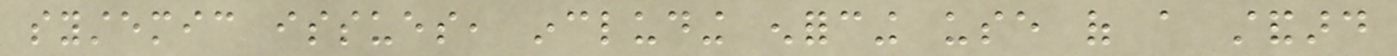systemic issues, including enforcing use of a standard
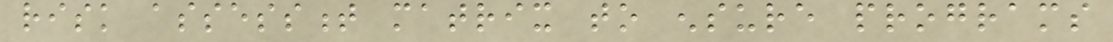risk assessment matrix to ensure programs
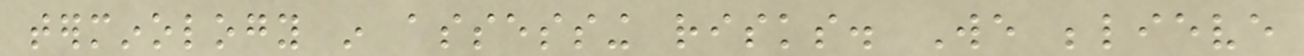terminology in assessing risks. We believe
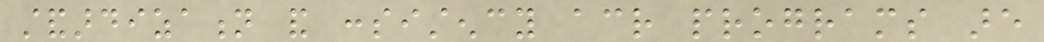standardization and consistency across programs are
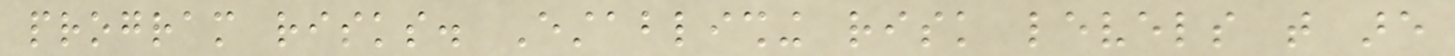program risks. Establishing risk levels that are
